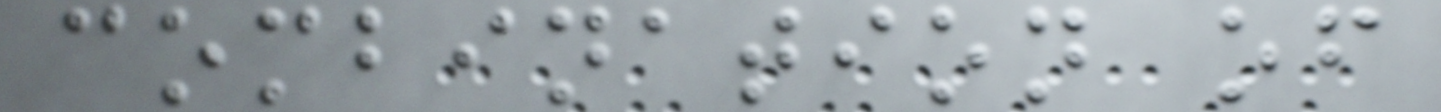combination of
